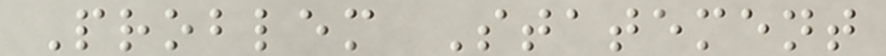Problem Statement
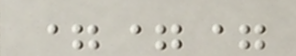===
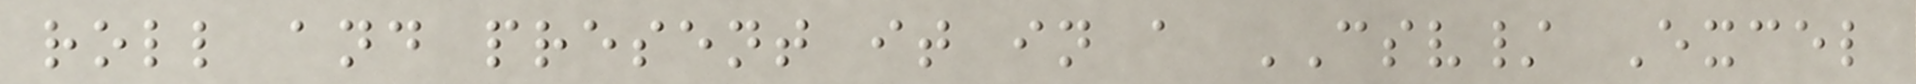roll and present it in a CSV/ Excel
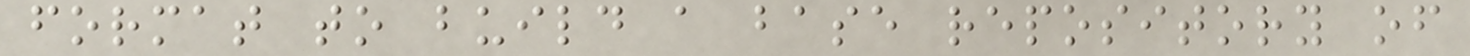format to build a base repository of
